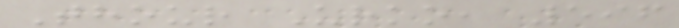Thour Urko, 596
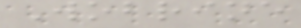Wobrine
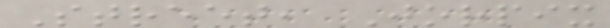Street, Jorpix
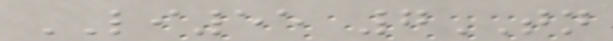LI55 7TN
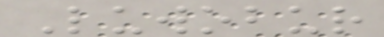Luwobur
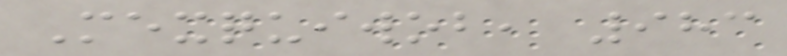Mexquiwob, 983
